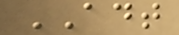ADT
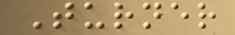Turner
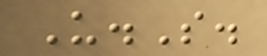U.S.
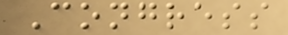Congress
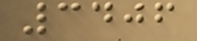3406
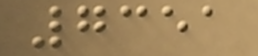7351
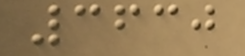3630
